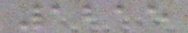1215
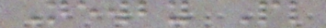Newby Pl
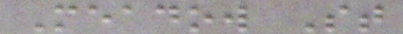Meadow St
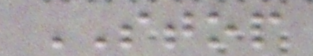STOP
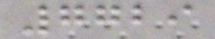7729
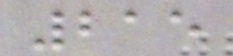215
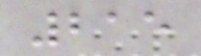215
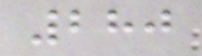280
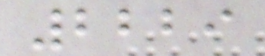2229
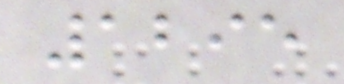1295
